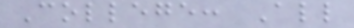College: All
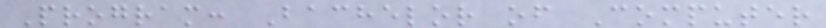Program: Bachelor of Computer
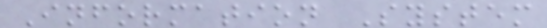Information System
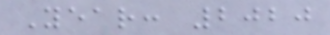Year: 2020
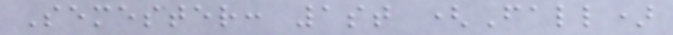Semester: 1st (Fall)
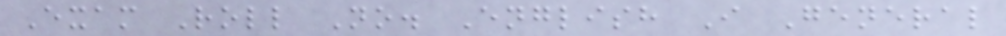Exam Roll No. English I General
